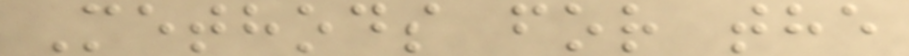Methods for the
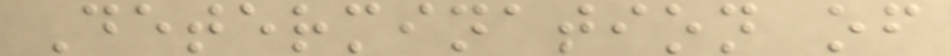Determination of
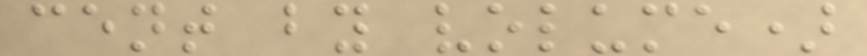cent by volume)
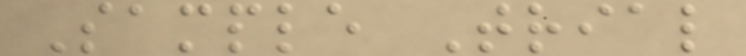Sample Trial
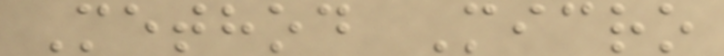Method Micro
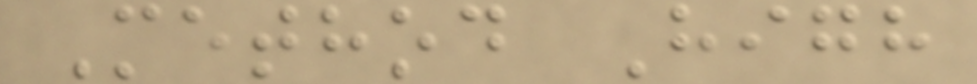Method High
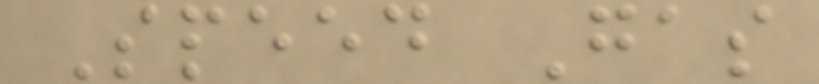Speed Gas
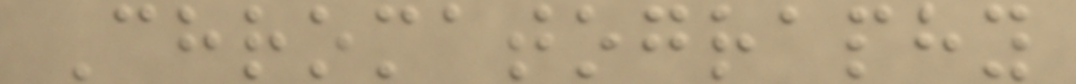Chromatography
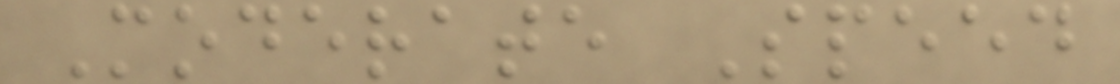Moderate Speed
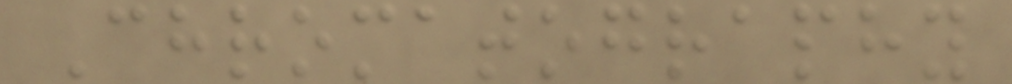Chromatography
